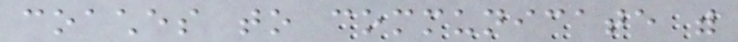coaches to communicate with
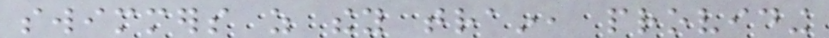swimmers as they train, providing
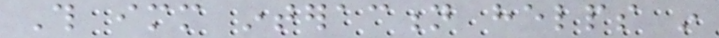This immediate interaction helps in
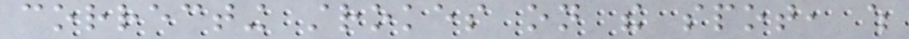correcting strokes on the spot, which
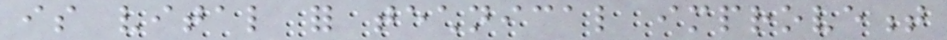is vital for technical improvement
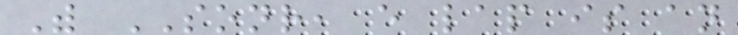With SONR, every lap is an
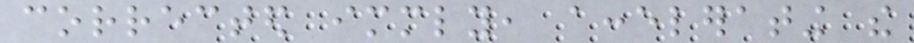corrected immediately, accelerating the
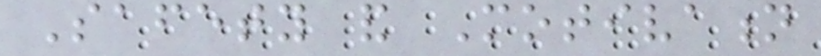Safety and Motivation
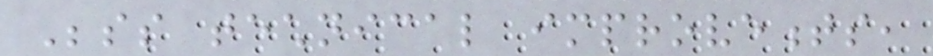Besides technical improvements,
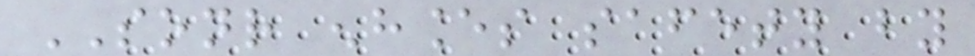SONR enhances safety by
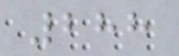288
